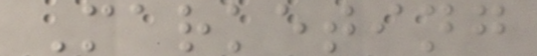Marketing
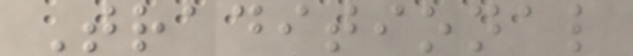Traditional
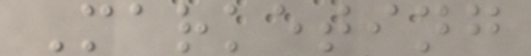Marketing
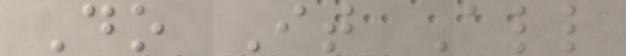Do It All
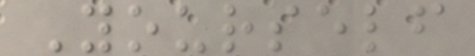Yourself
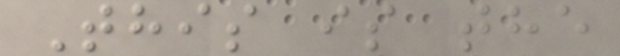This is the
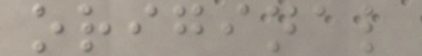original
